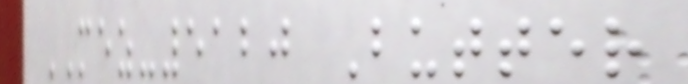MEZ-5120 Butter
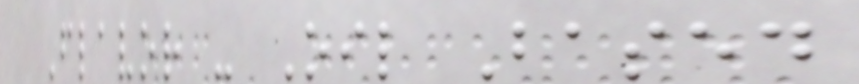Flavor - Oil Based
